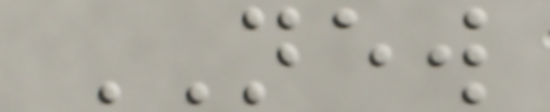NEW
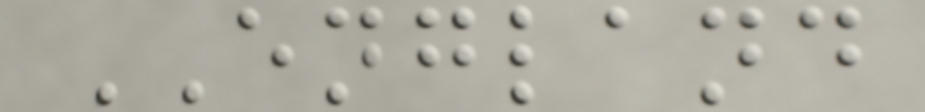ENGLAND
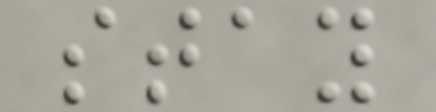stay
